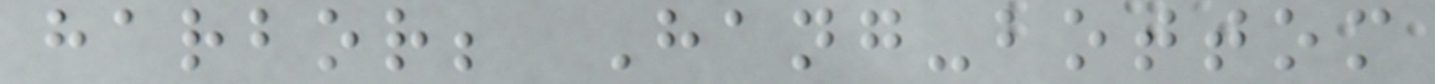harbor; Hang-bottom
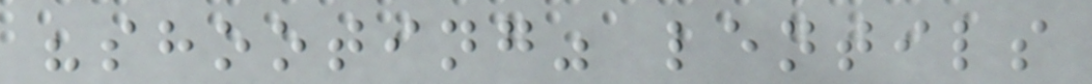"shooting" lentils
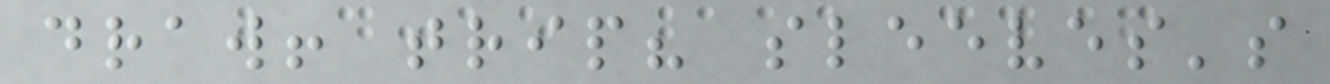draw! trip? sleeves's
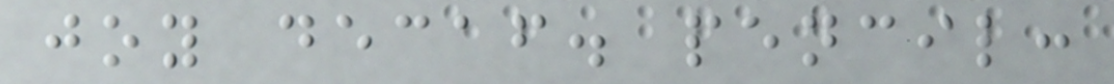joy decaf. pencil:
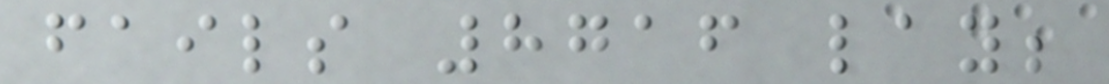fails 8716 lay;
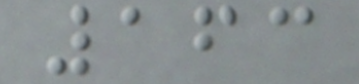163
